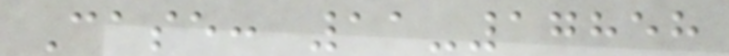Case: 11-17858
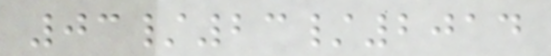03/23/2014
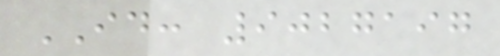ID: 9027197
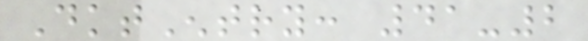DktEntry: 41-2
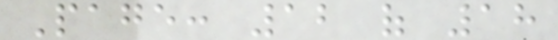Page: 12 of 18
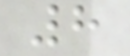8
